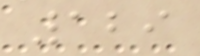129
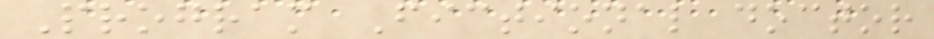Program Fictional doctor
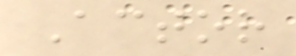Actor
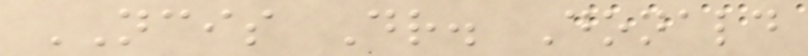NCIS Dr. Donald
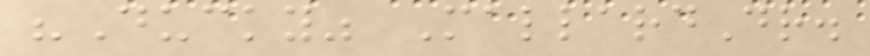"Ducky" MallardDr.
